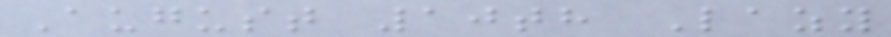August 10th Lazy
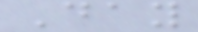Day
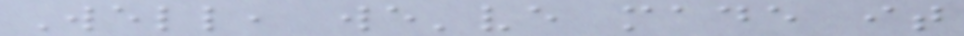Well, we've made it
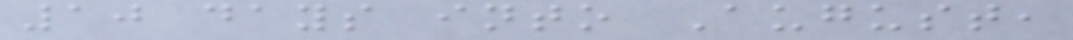10 days into August,
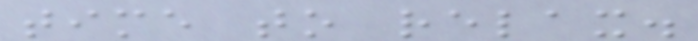time to relax.
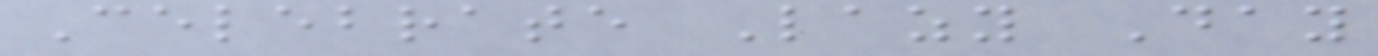Celebrate Lazy Day
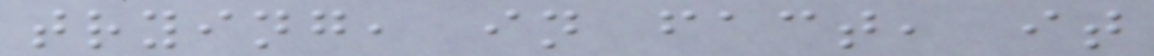trying, in fact, it
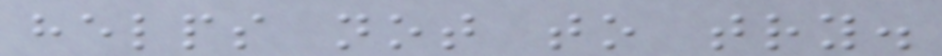helps not to try.
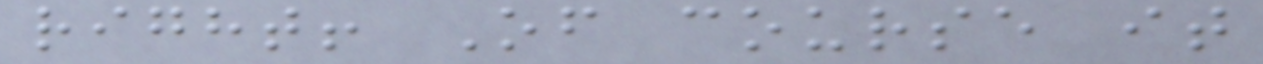right! Of course it
